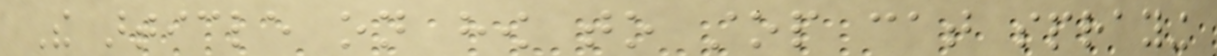The article on how to stop cat spraying
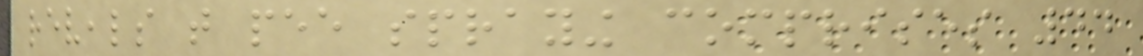reveals that pee spraying comprises 44
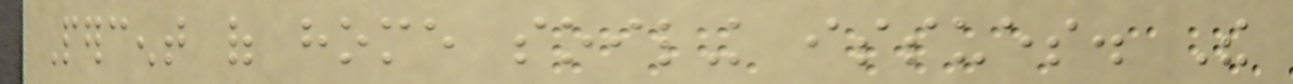Percent of home soiling issues. The
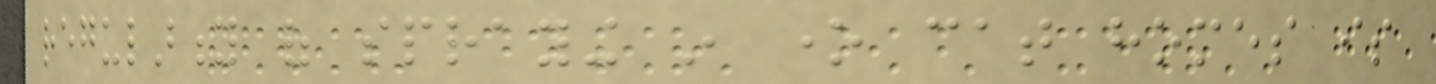regularity of spraying in one cat homes is
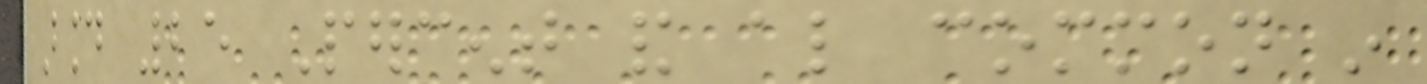around 25 Percent and also common in
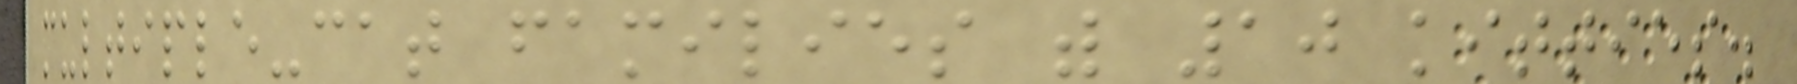multiple-cat families with 10 kitties.
